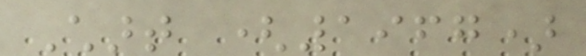Chart (1967)
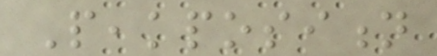Peakposition
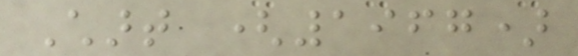Chart (1967)
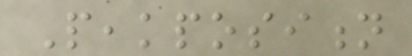Peakposition
